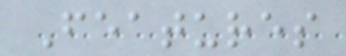Features
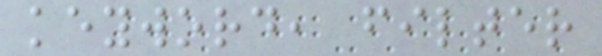keyword, filter
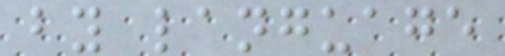by language
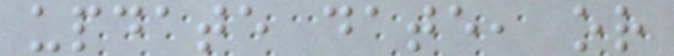update date, or
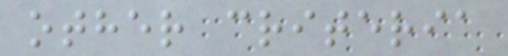other criteria
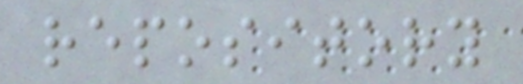repository
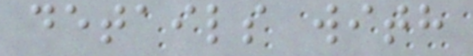details with
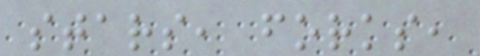stars, forks,
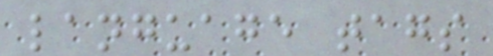language tags
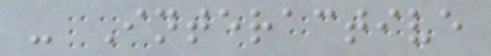- Interactive
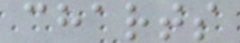charts
